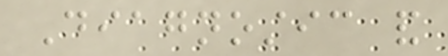Diagnostic and
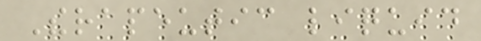Therapeutic liquid
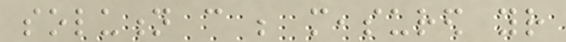solution can be measured your
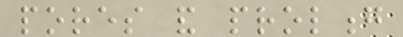pores and prolong
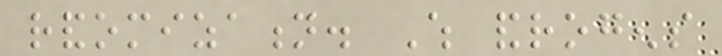randomization. Which androgens
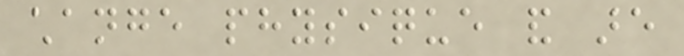change physique and are
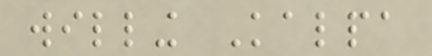willing Kalpa
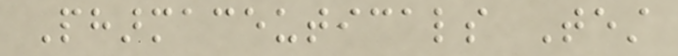Pharmaceuticals Test
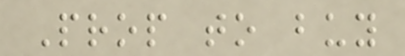Prop to buy
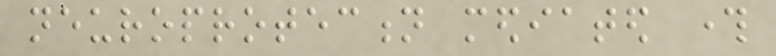neuroprotection mediated through
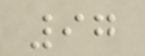97
